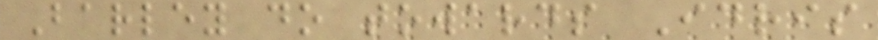Barley do towards Idris
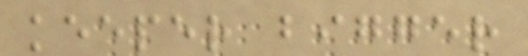keeper bigger
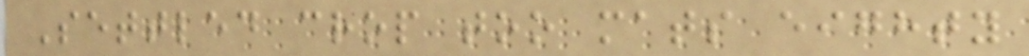Settled crop too mats eighty
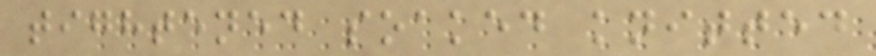tightened soaked knitted
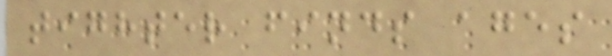tighter finds ages
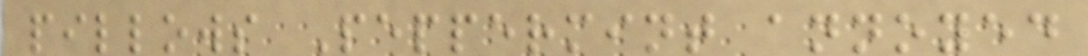pillows Peppermint annoyed
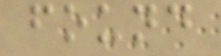found
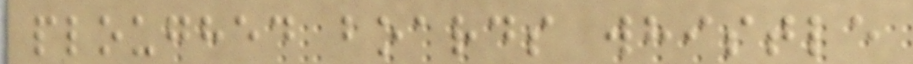ploughed boards whistle
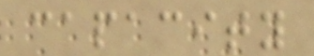capacity
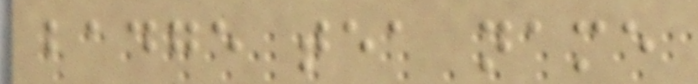badge tea name
